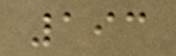193
